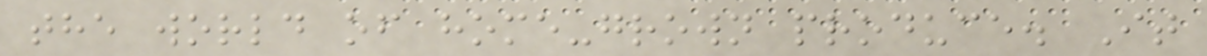the world of home-grown produce. It
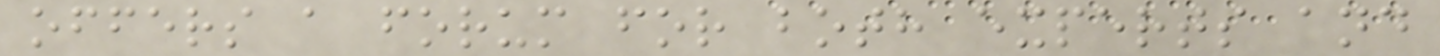offers a forum for both experts and
